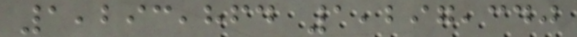1,293,864 1,297,340
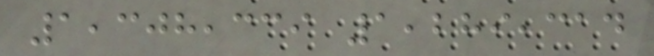1,308,339 1,289,314
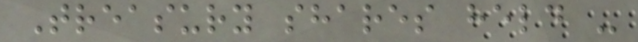Treasury shares held -
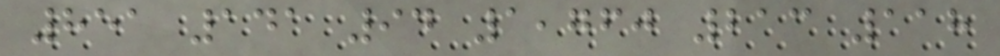851 141 94 1,760 213 118
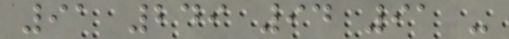91 249 94 91 -
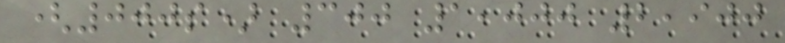(000s) 300 1,000 2,900
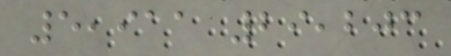5,911 29,203
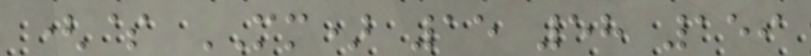($ MM) 15 58 159
